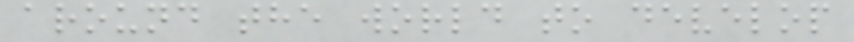around the world to develop
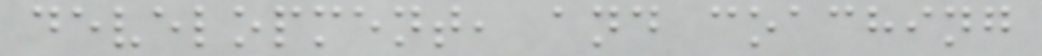development, and coaching
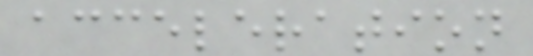acceleration
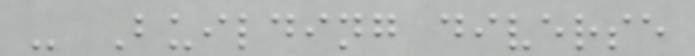- Building diverse
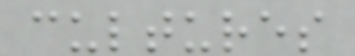cultures
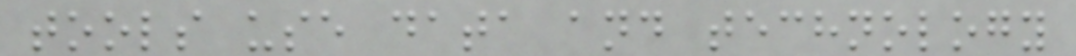tools use data and technology
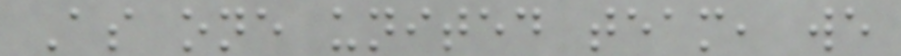As one united team, we
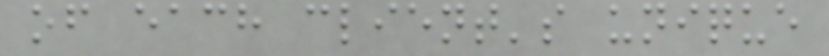of each client's unique
